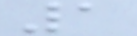1
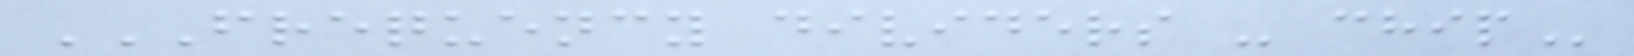FREQUENCY DIVIDERS - CHIP
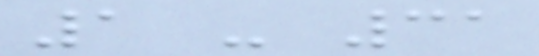1 - 31
